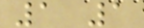1 1
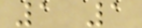1 1
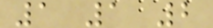1 1 2
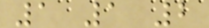1 1 2
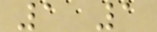1 1
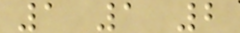1 1 2
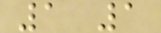1 1
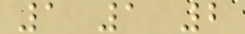1 1 2
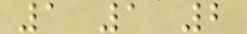1 1 2
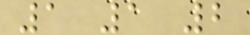1 1 2
